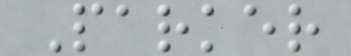Parker
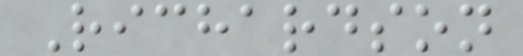Richardson
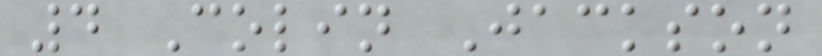4 Colin Jackson
